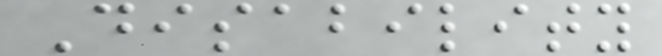Disability
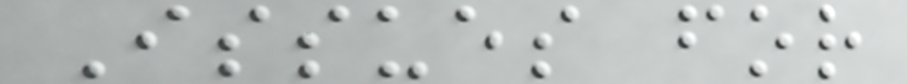Issues for
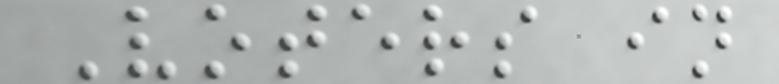Voters in
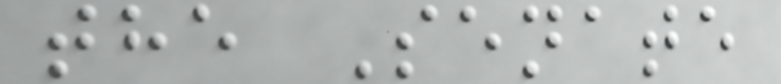the Senate
